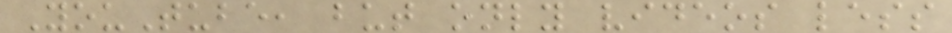YouTube, but only videos less
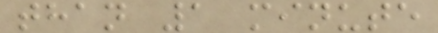than 1 minute
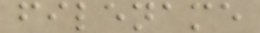filename
